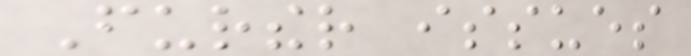Further issues
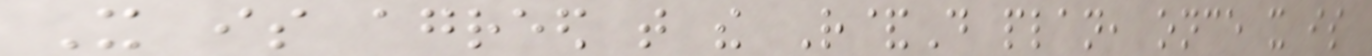It is agreed that the R&D plan, once it is
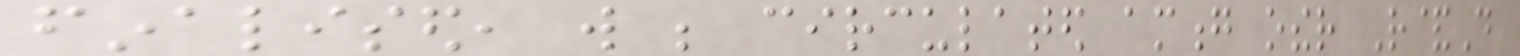finalised, will be circulated among other R&D
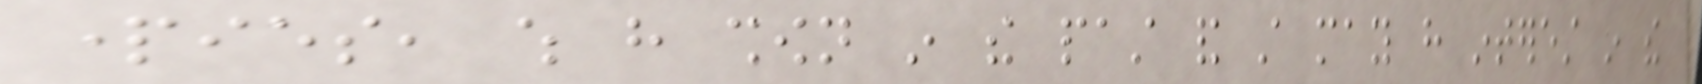parties, which have shown in the past and still may have interest in the
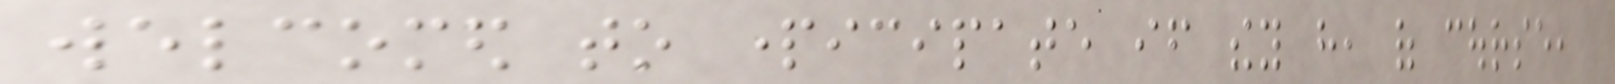welcomed to participate if they have, of course,
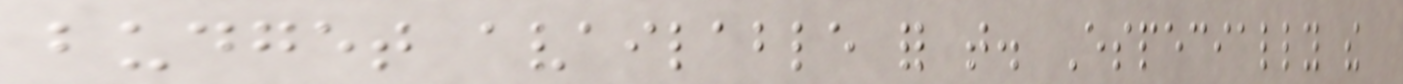budget available for that. Especially the
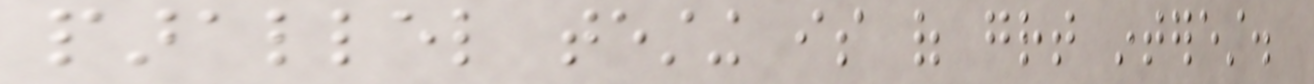parallel testing is of great interest.
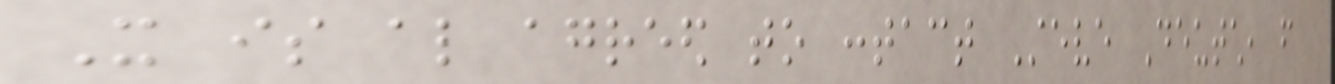It is also agreed to contact Steve Deutch, from
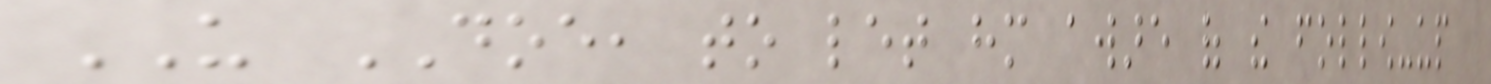US DOE, to let him aware of the follow-up
